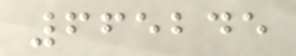665245
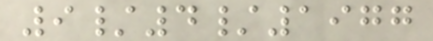9/4/1977
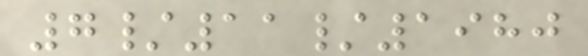7/11/1980
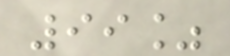99%
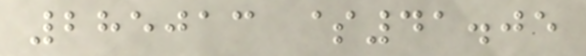285013 $41.05
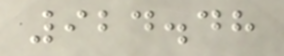924.48
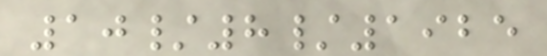10/8/1925
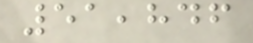51,846
